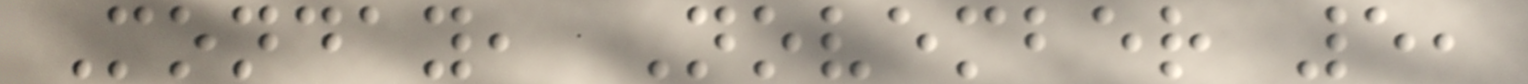Monday, November 5,
